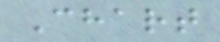Chart
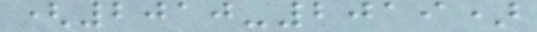(2010-2019)
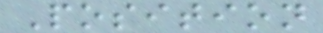Position
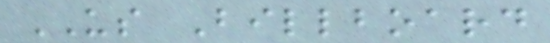US Billboard
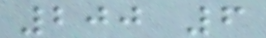200 6
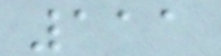111
